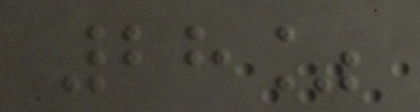28%
